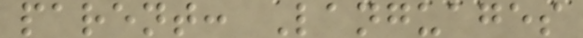parent: Languages
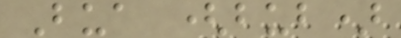Bua (bub)
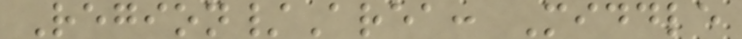Region/Area: Middle
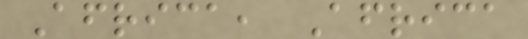Africa, Africa
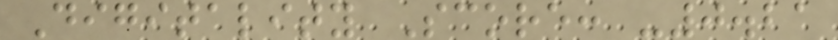Digitality Score: -0.21
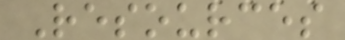Resources
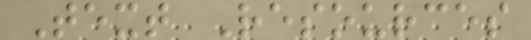Text Resources
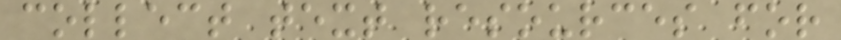collect text resources for
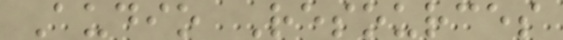Audio Resources
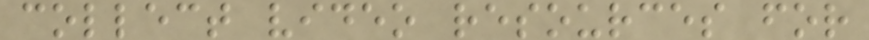collect video resources for
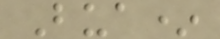Bua*
